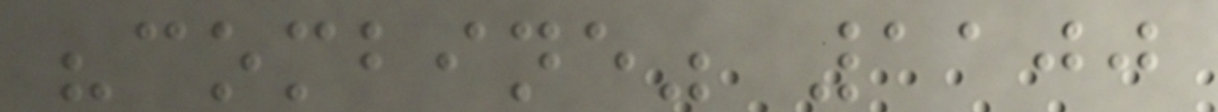"combine" 1100
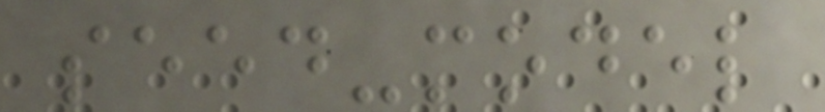seed-model
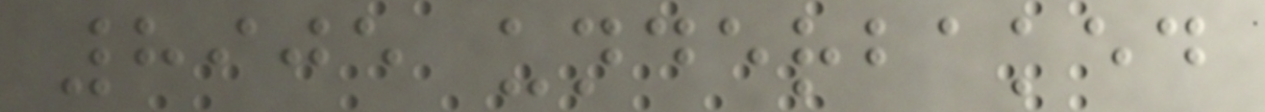8905 underbaked
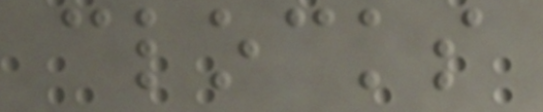clocks
